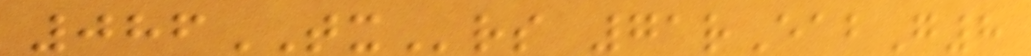086TXrs 71rEabG8
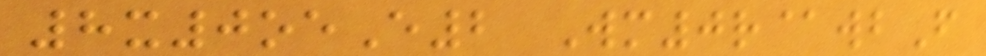8x0oeE2 Wm0r@wbF
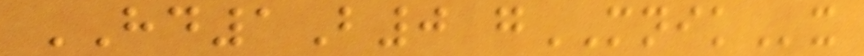HD1B0 gMNIKx
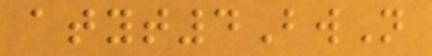atyt4BwN
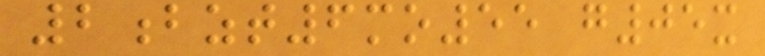2bzt6mo55 g05x
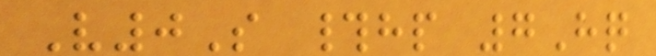V0S #hp 7Hq
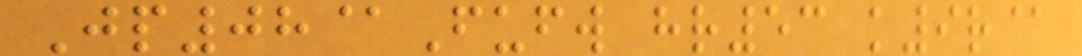Jp08@Fufw hr53 k9r@
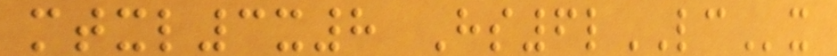mtxl3x8 Hs6lLCx
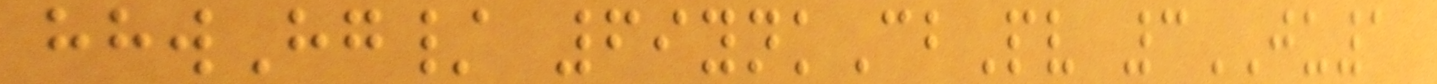hhwHg/ 69ynkCbPv 3JU1
